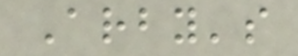Arby's
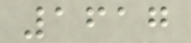1617
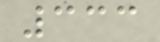333
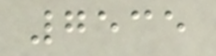7535
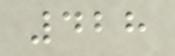428
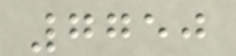7750
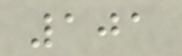101
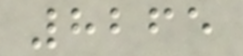8265
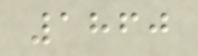1860
